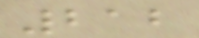212
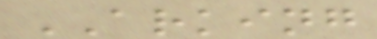ARKING
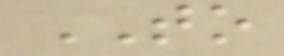TO
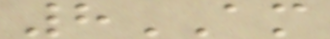8AM
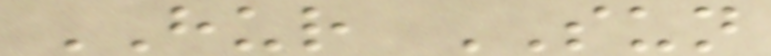HUR SUN
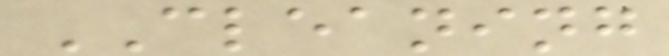CLEANING
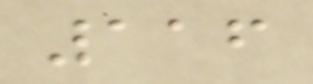116
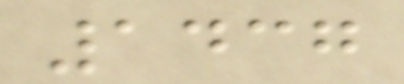1437
